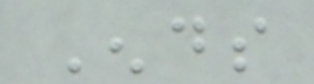Ends
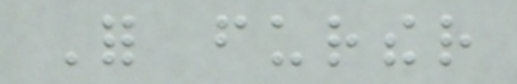For further
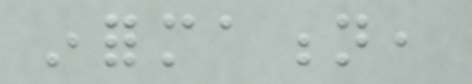information,
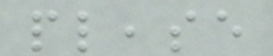please
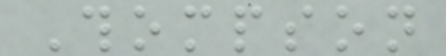Thompson
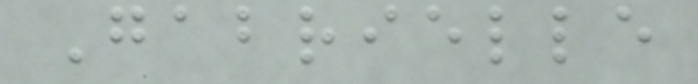Gabrielle
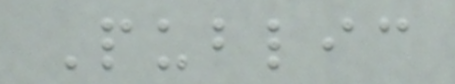Public
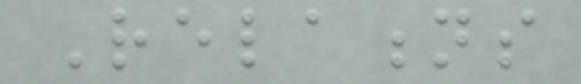Relations
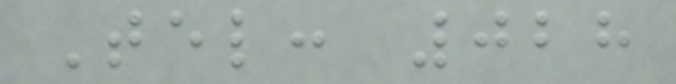Tel: 028
